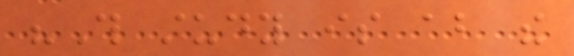"This study is about the
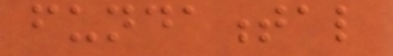fundamental
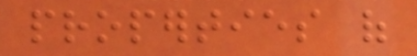properties of
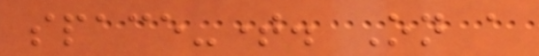space-time. On a
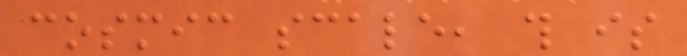cosmic scale, this is
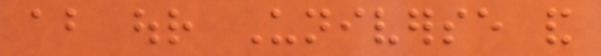about our Universe and
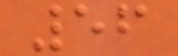56
